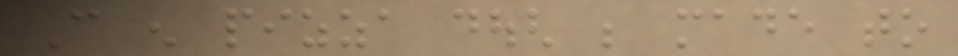Can enough pizza dough be made to
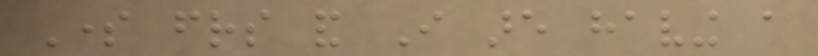Some friends and I are having a
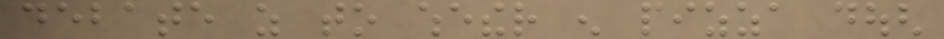debate as to whether enough pizza dough
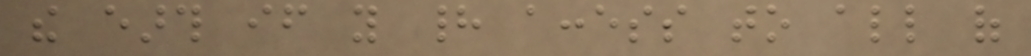the earth if you had access to all of
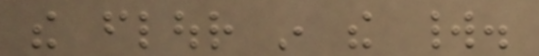the flour in the world.
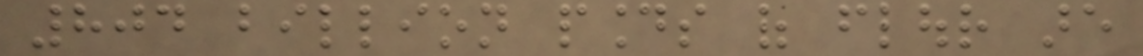804 billion pounds of flour are
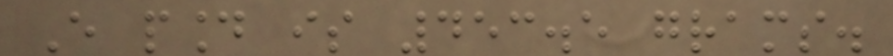Every pound is 453.5 grams.
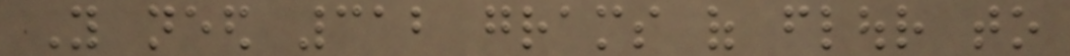You need 312 grams of flour to
